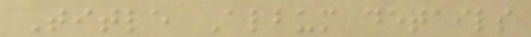Title Album details
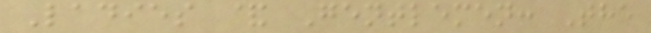Ladies & Gentlemen: The
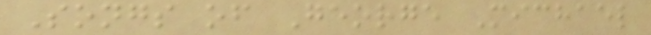Songs of George Michael
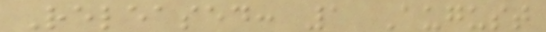Released: 1 August
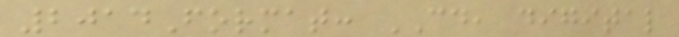2014Format: CD, digital
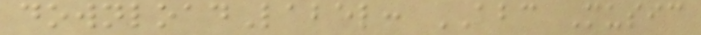downloadLabel: ABC Music
